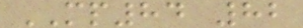MP84 82
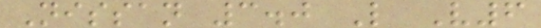Nissan 3.0 L V6
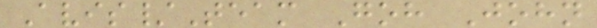Avis/Team Goh John
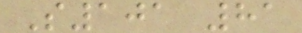S101 81
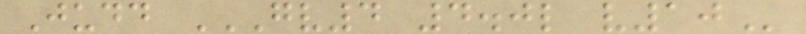Judd GV4 4.0L V10
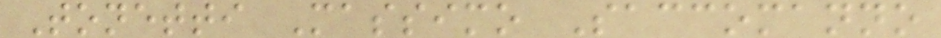Tonetti Massimo Saccomanno
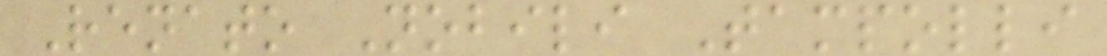Renato Nobili Tampolli
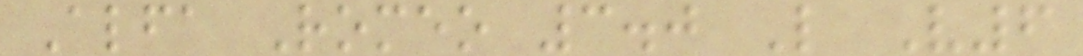Alfa Romeo 3.0 L V6
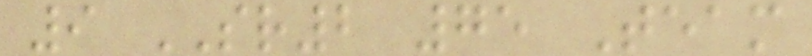9 SR2 75 Team
